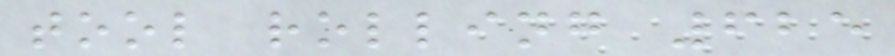tool rolling 625
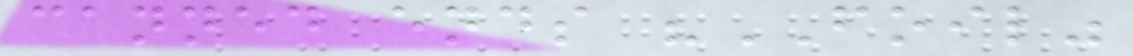canned ends "FOIL"
